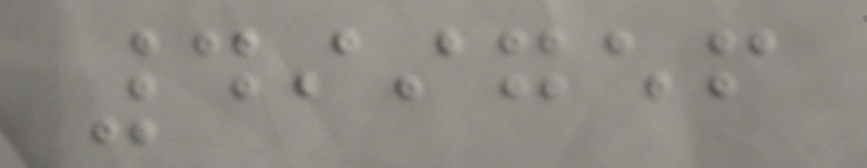499756
